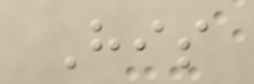His
